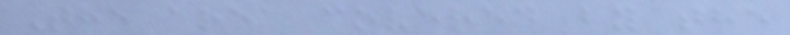The area covered by the
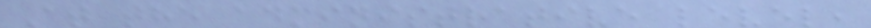At the administrative level,
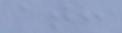at:
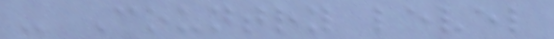- Country level
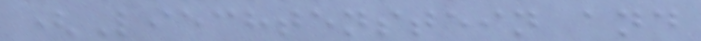(Liechtenstein and
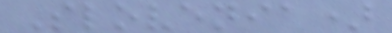Slovenia)
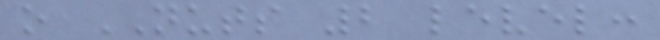o NUTS 2 level:
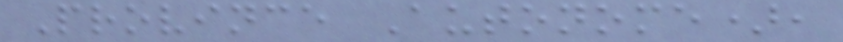Province Autonome),
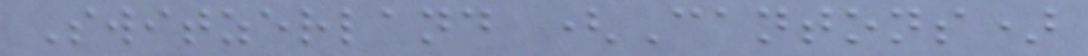Switzerland (Cantons)
